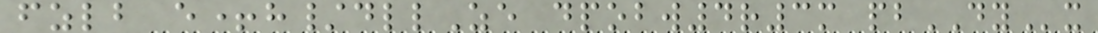fzlb e+h/dllZe dpobw4r3m pbDYx
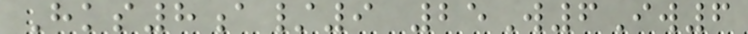Hks8a/9 25W6Iw6
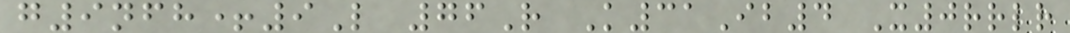g9nfh+9L 76R K31Ib4 X0rrlr
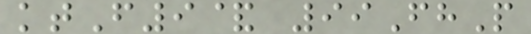ktF9& 99FhP
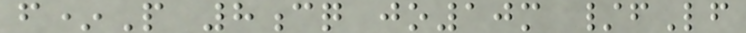f*P 8cq jo10m /fLf
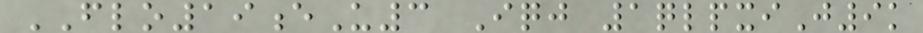FLO19eU3 Iqj 1qlpxiJ9k
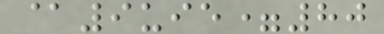@9uie=80
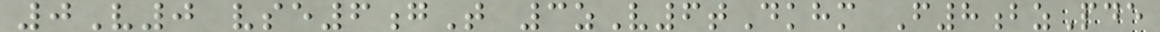0V0 vse6gT 3zV6tDkhm F8bzPde
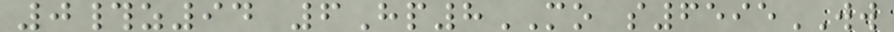0#z94 6Hp8MO s6595WW
